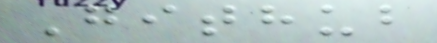Github
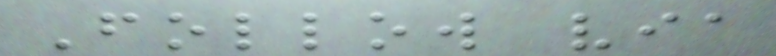Follow via
